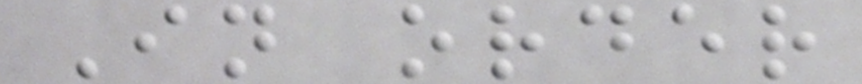In order
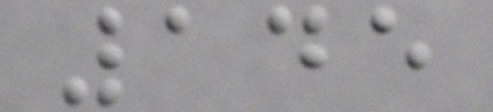145
